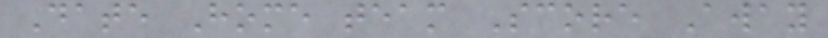Date Home team Score Away
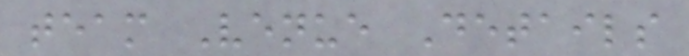team Venue Details
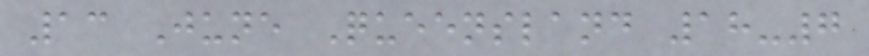13 June Queensland 18-7
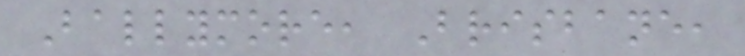Ballymore, Brisbane,
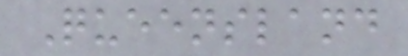Queensland
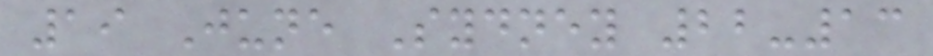19 June Sydney 22-13
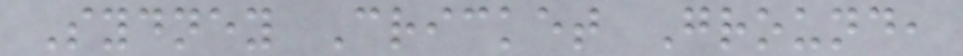Sydney Cricket Ground,
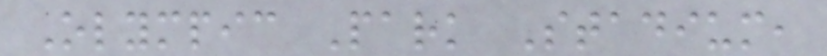Olympic Park Stadium,
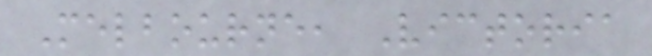Melbourne, Victoria
